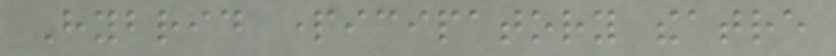Hybrid participatory theatre
